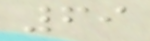69
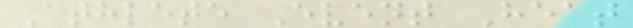Athlete Event Heat
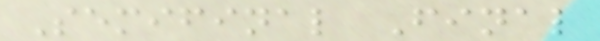Semifinal Final
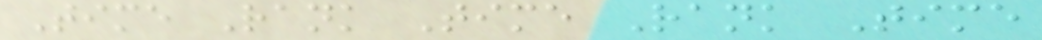Time Rank Time Rank Time
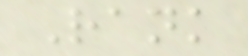Rank
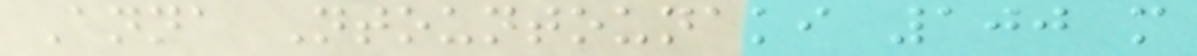Anna Ntountounaki 100 m
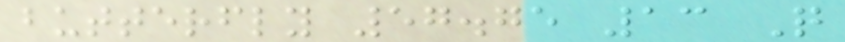butterfly 57.75 13 Q
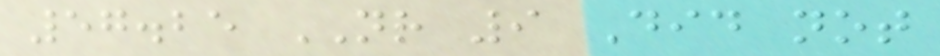57.25 NR 9 Did not
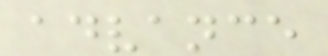advance
